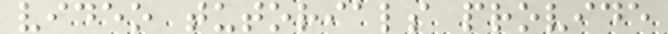video tutorials provide
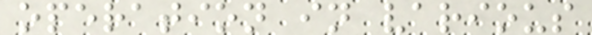operation in various
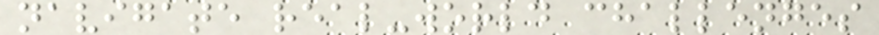navigate real-world challenges
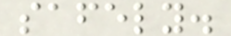safely.
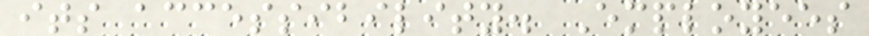its accessibility. Employees
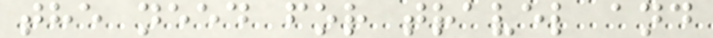the need for travel and
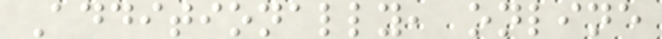Additionally, online
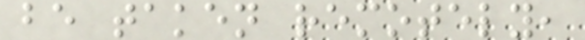be taken remotely,
